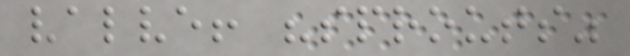valve! "sprouts"
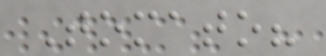Tomato?
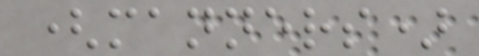(manners)
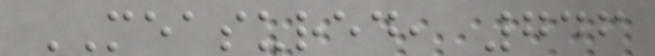MEASURED, 746
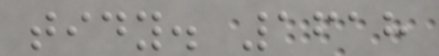tidy. 1618
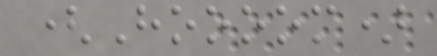(Hoooom)
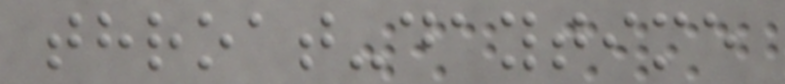throat-daytime
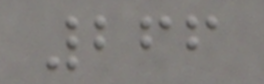266
